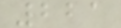221
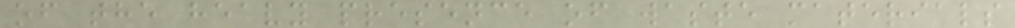of the heavy presence of waste materials
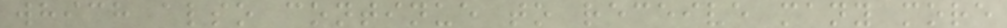which also continue to receive many more
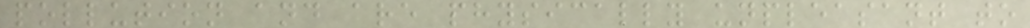pollution and are physically unpleasant to
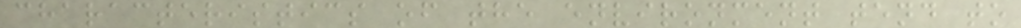characteristics of the environment tend to
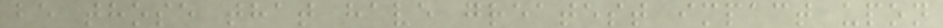be those that have greatest impact upon
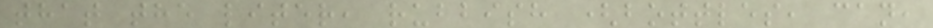that the liter, rubbish (bottles, can,
